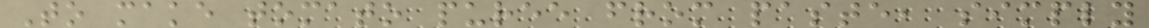To make tomato puree from paste, simply
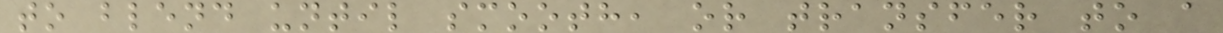to blend until smooth, or transfer to a
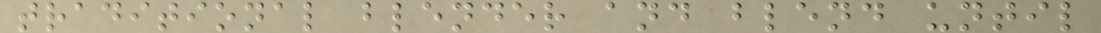traditional blender and blend until
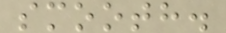smooth.
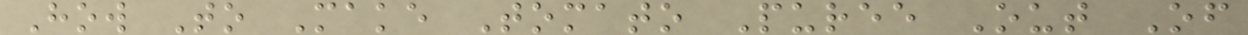How To Make Tomato Puree Out Of
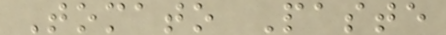Tomato Paste
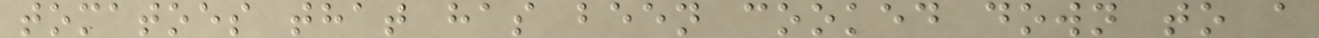tomatoes that has been cooked down to a
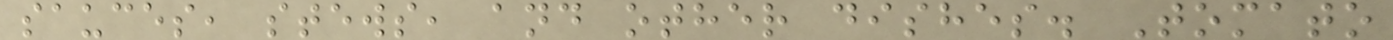sauces, stews, and other dishes. Tomato
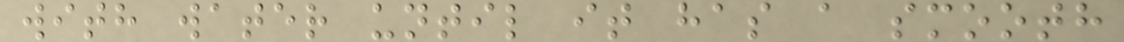with water until it has a smooth
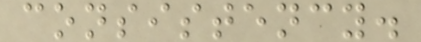consistency.
